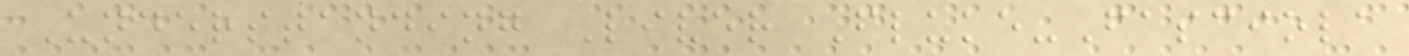Understanding Liver Fluke-Fasciola
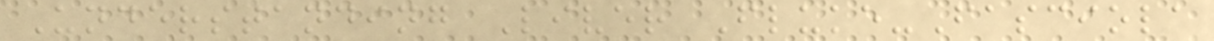Understanding Liver Fluke-Fasciola
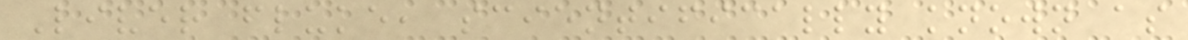Liver fluke, scientifically known as
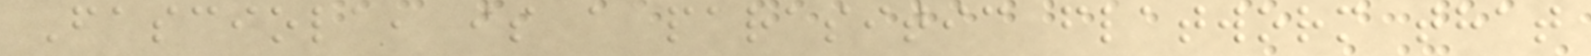Fasciola, is a parasitic flatworm that
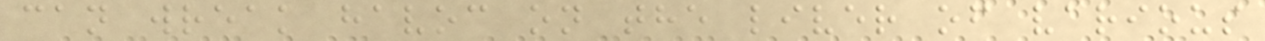can wreak havoc on the liver of various
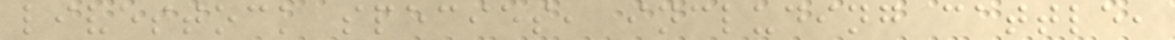livestock species, including cattle,
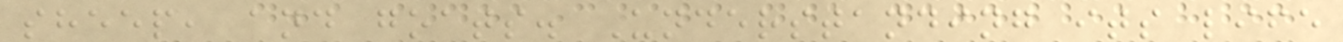sheep, and goats. Understanding its life
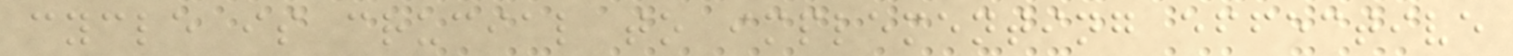cycle is crucial to implementing effective
